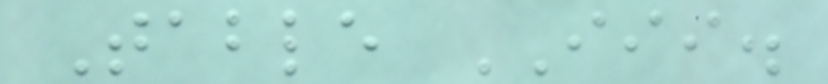Table III.
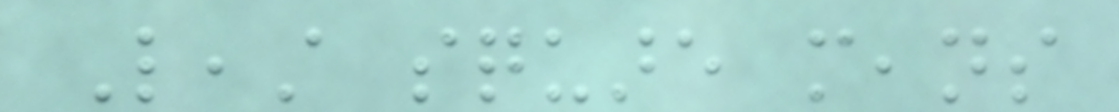Least square means
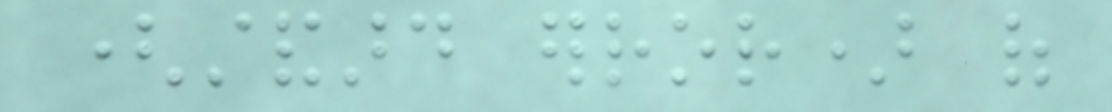(standard error) of
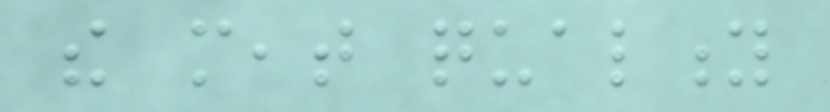the meat quality
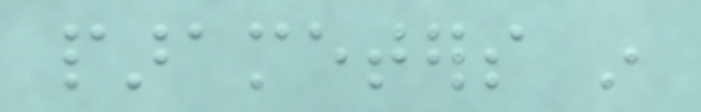parameters in
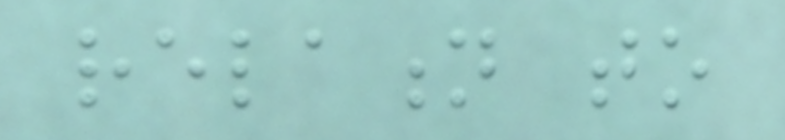relation to
